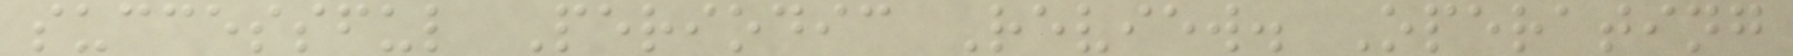successful Periodic Review. Operating
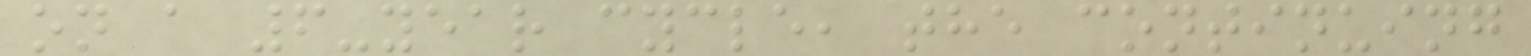on a 6-year cycle, the continuing
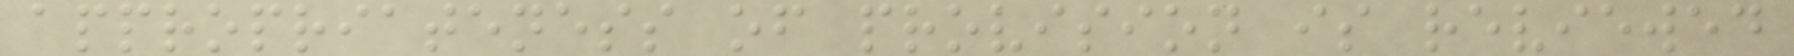appropriateness of provision is reviewed
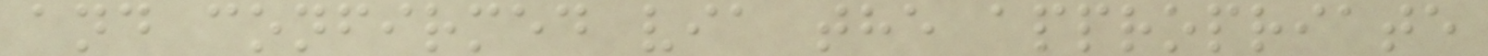and confirmed via the appropriate
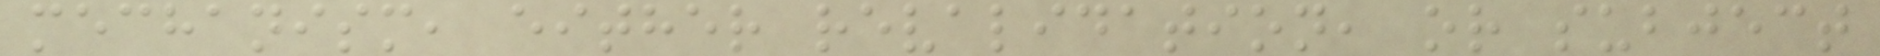mechanism, either revalidation, or subject
